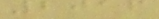2016
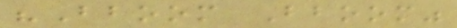"Bboom Bboom"
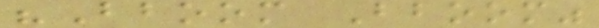"Bboom Bboom"
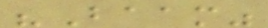"Baam"
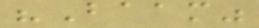"Baam"
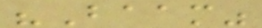"Baam"
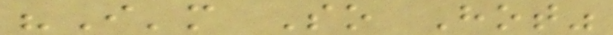"I'm So Hot"
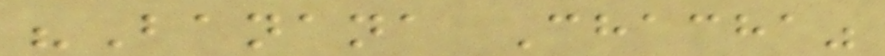"Banana Chacha"
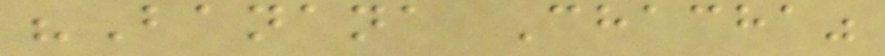"Banana Chacha"
